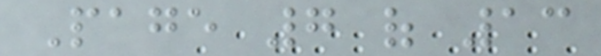Page 7 of 13
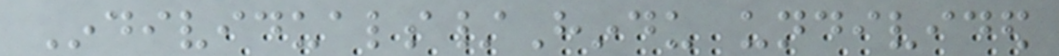Individuals/Hindu undivided
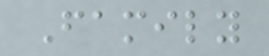Family
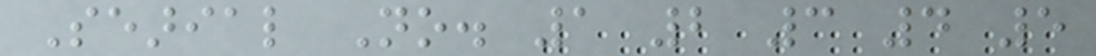Searial No. 1 2 3 4 5
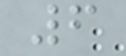6
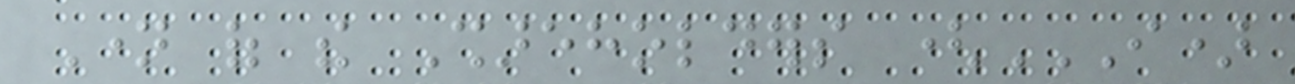Name of the Shareholders (I)
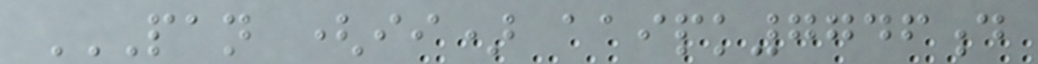PAN (II) AAIPK7746D
